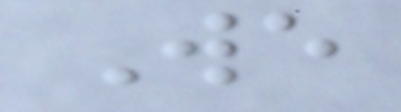We
